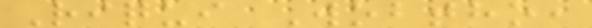Riqui Wobtho,
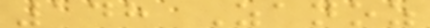148 Zanoz
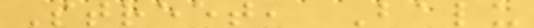Street, Balu
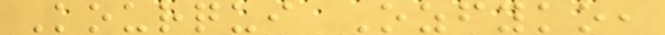Kourqui Ozfyko,
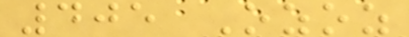405 Ozoz
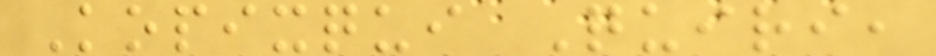Kopixqui Quiri,
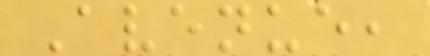Avenue,
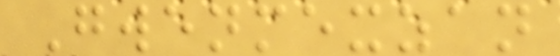Gwenmexzan
